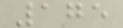175
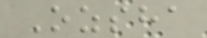Ozsha
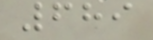689
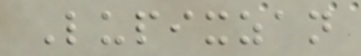Lupixzan
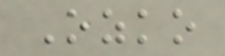Ozko
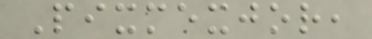Pixmexjor,
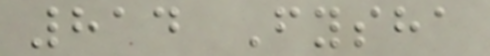814 Fysha
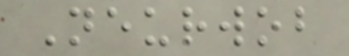Neurwob
